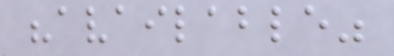"available"
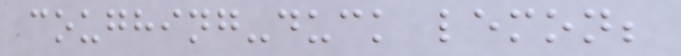coughing-duck lemon;
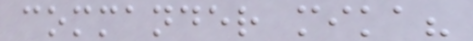commander mika?
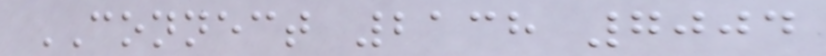CONNECT 2138 7004
